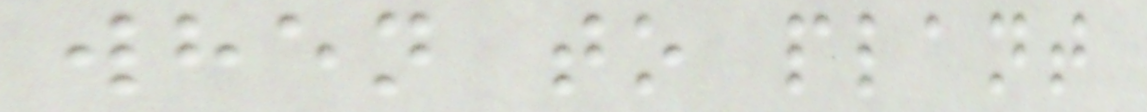when to plant
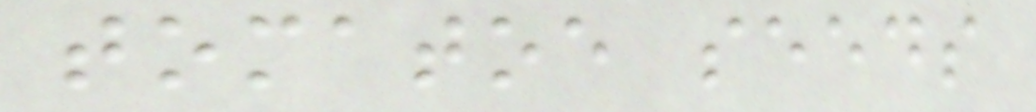tomatoe seeds
